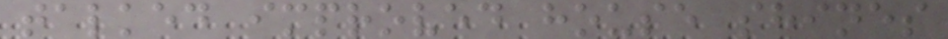talked improved house shines
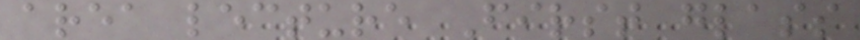area lecture First glass
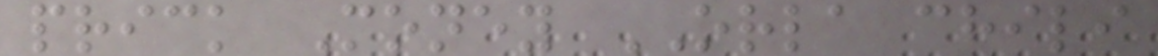prick Money ORLA chili
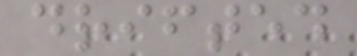drifted
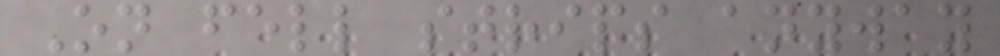On fell strips anyway
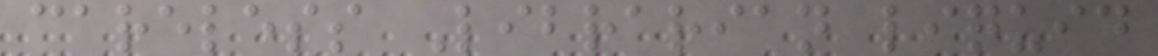careless Librarian liquid
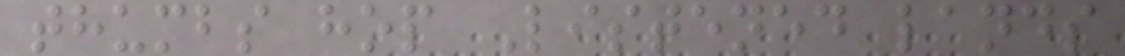thumbs hop Listened lands
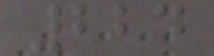224
